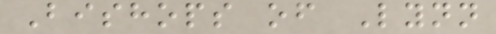Bishops of Lynn
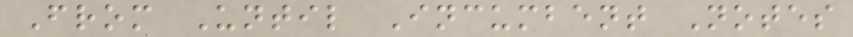From Until Incumbent Notes
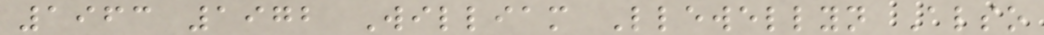1963 1972 William Llewellyn Also
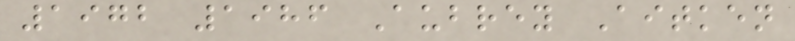1972 1986 Aubrey Aitken
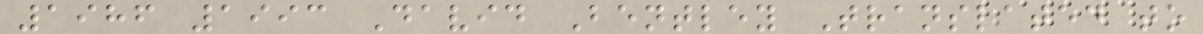1986 1993 David Bentley Translated to
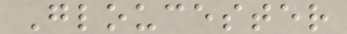Gloucester
